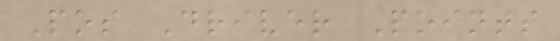Pos Driver Points
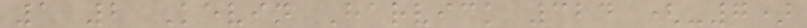1 2 Kevin Harvick 324 (-7)
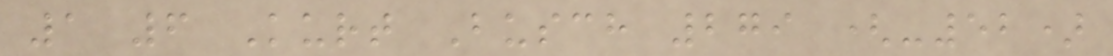1 6 Kurt Busch 279 (-52)
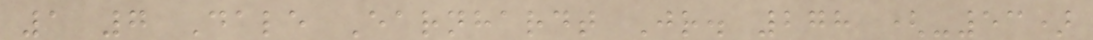1 7 Dale Earnhardt Jr. 278 (-53)
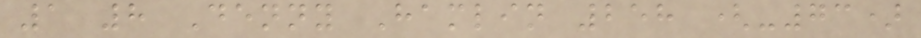1 8 Denny Hamlin 258 (-73)
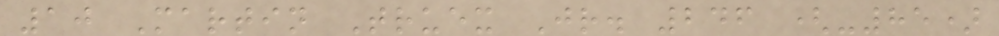10 Martin Truex Jr. 246 (-85)
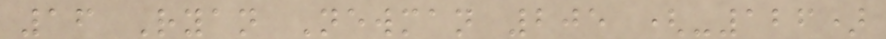16 Ryan Newman 205 (-126)
